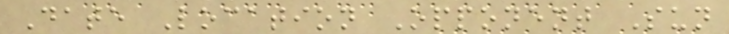Date Location Opponent Sun
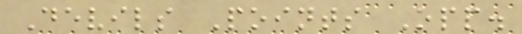Devils Points Opp.
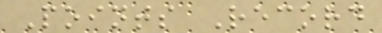Points Record
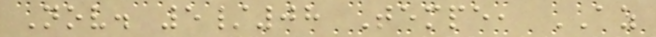Nov. 5/08 Tempe, AZ
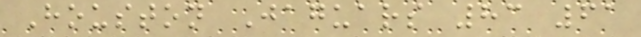Houston Jaguars 83 61
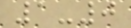1-0
